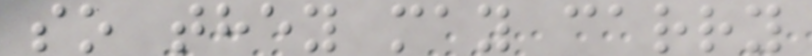so they may carry
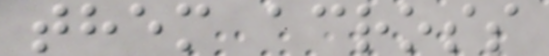them across
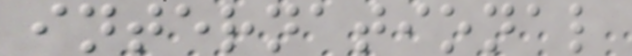international
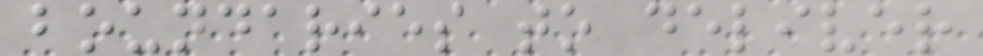boundaries to deliver
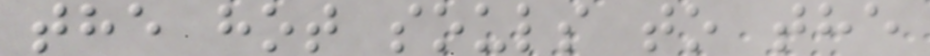the hot souls to the
